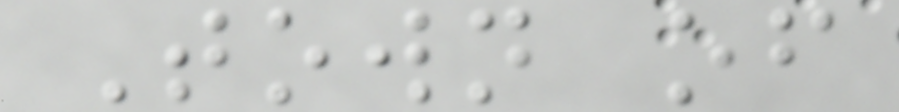Town of
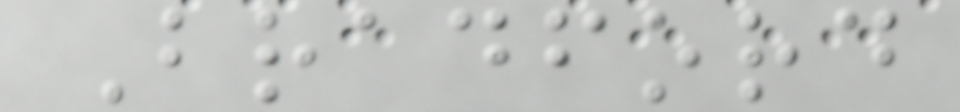Bradford
